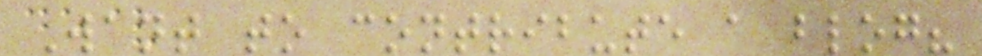Want to contribute a blog?
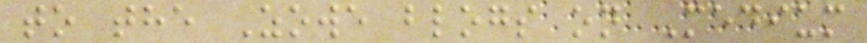to the Zowe blogs on Medium
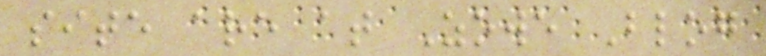site are at Zowe Blog
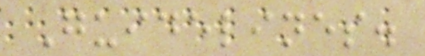Guidelines.
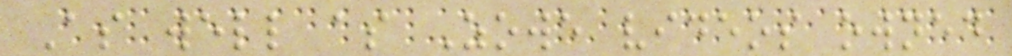As well as Zowe videos owned
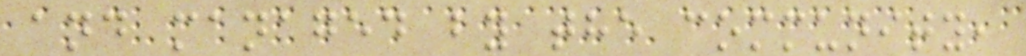and managed by the community,
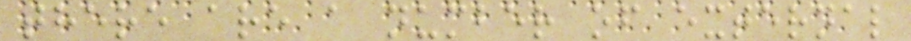there are a number of external
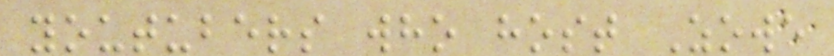youtubers who host Zowe
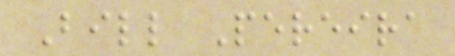Bill Pereira
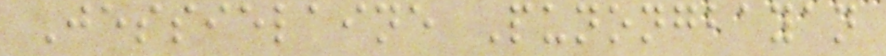Jessielaine Punongbayan
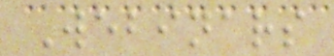Webinars
